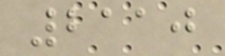2110
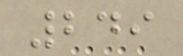249
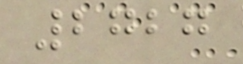2727
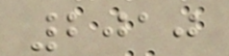2010
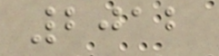2012
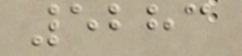5283
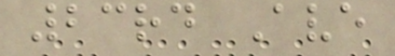23rd Ave
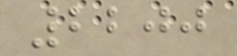2200
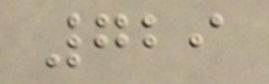729
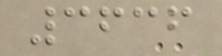3636
